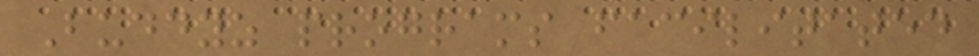Buddyz programs facilitated
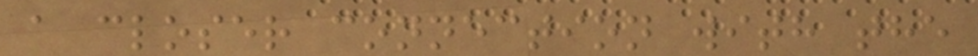a closer connection with the
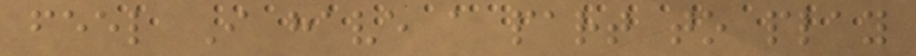feel I have a part to play
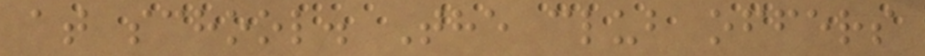at school. The club offers
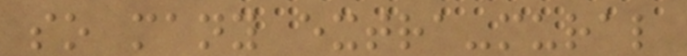so many extra-mural
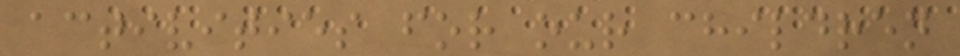activities for our children
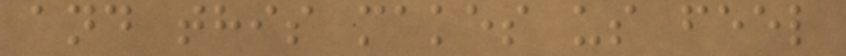and this makes us feel
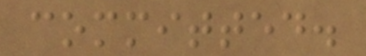committed.
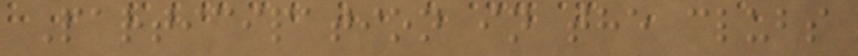Participation in the clubs
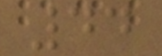44
